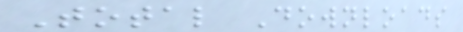Total Downloads
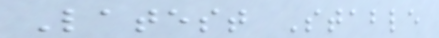Latest Stable
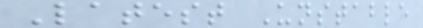Latest Unstable
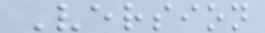Version
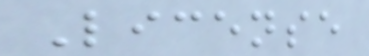License
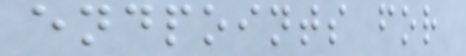endpoints for
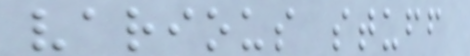various stuff
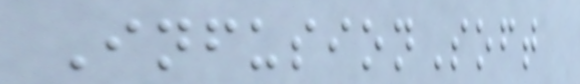InfusionSoft
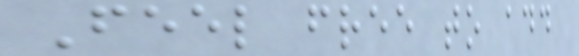Feel free to add
